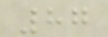87
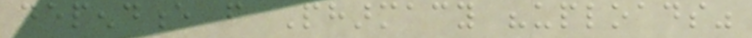dependence from Pharmacy "uploads"
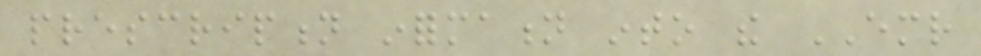prescription information into the EMR
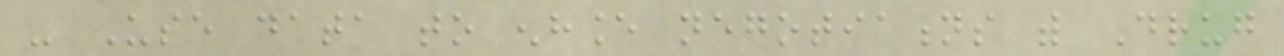- Use data to enhance negotiations with Drug
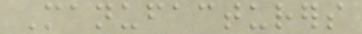Manufacturers
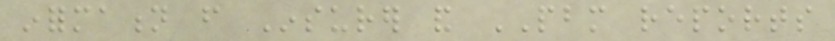information from Insurer and PBM reports
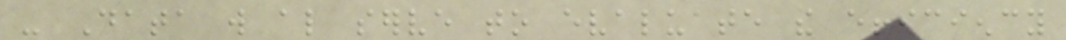- Data will also serve to evaluate the efficiency
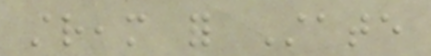stream for State
